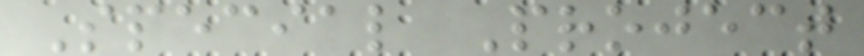Special Project
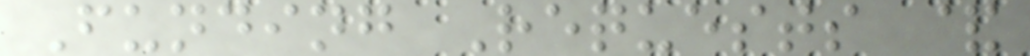Funding Requests &
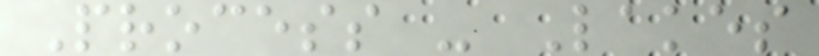Process - Lakes
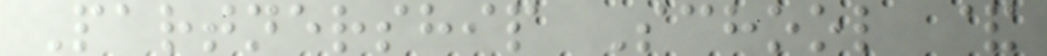Partnership School &
